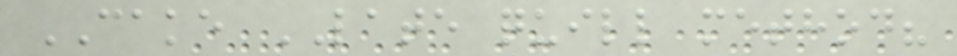CAKE LATE quill method?
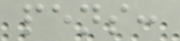pens:
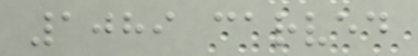1089 carved
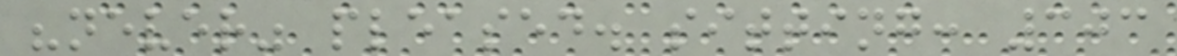"never" pleased. sitting: 303
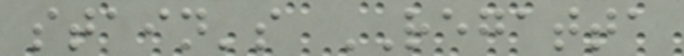stain's REGATTA
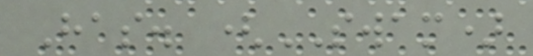Has. (SWAM)
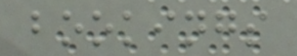bookings
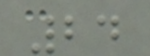24
